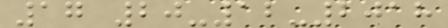17 20-12-2018
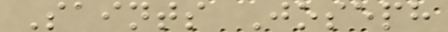Saints Joseph
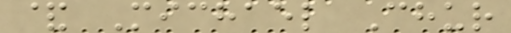& Michael Chur
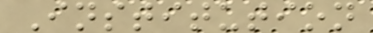Institution
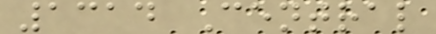1314 Central
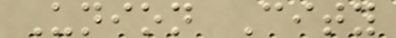Union City
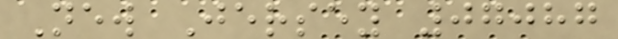New Jersey 07087
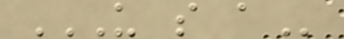U S A
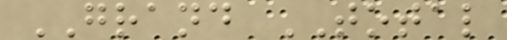GRAND TOTAL
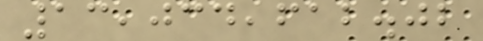13,034,612.02
